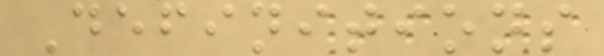Definitions
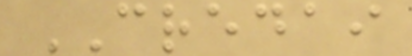CREDAI
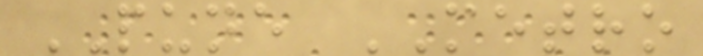PUNE METRO
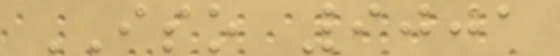ISO 9001
